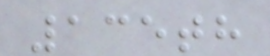135th
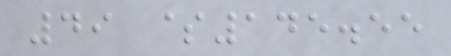49 $145.55
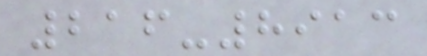216-8913
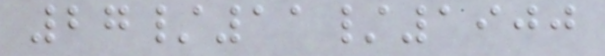27/11/1900
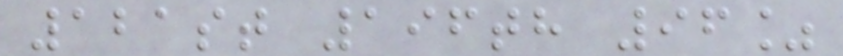121st 196th 96%
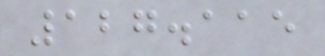127.115
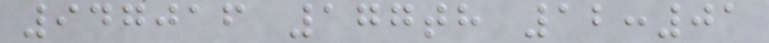947016 177th 12:01
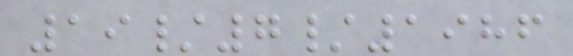19/7/1986
